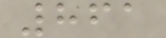861
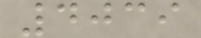4039
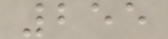255
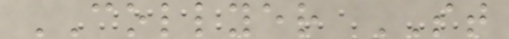COLLYER ST
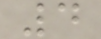4
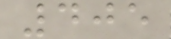405
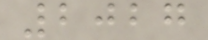2027
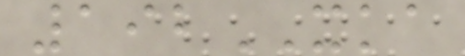192XKA
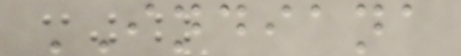INDIANA
